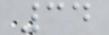34
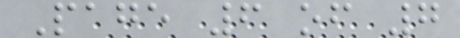Page 6 of 7
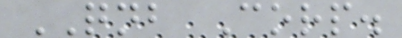QNB Corp.
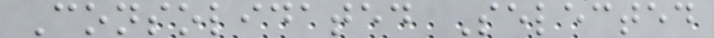Consolidated Selected
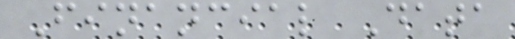Financial Data
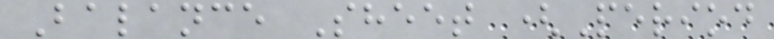Balance Sheet (Period
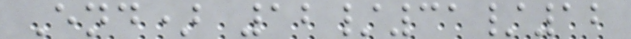End) 12/31/12
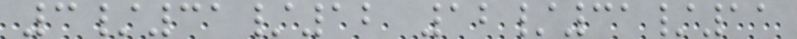3/31/12 12/31/11
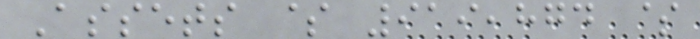Assets $ 919,874 $
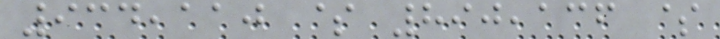934,110 $ 890,136 $
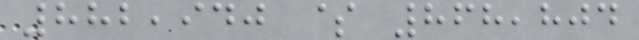882,940 $ 868,804
